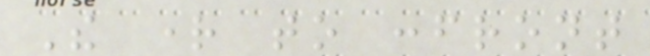The right to confront
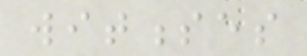witnesses
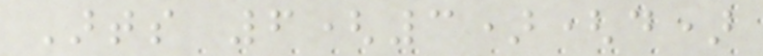Arts 6(3)(d)
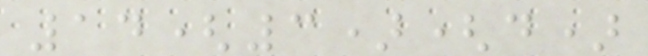14(3)(d)
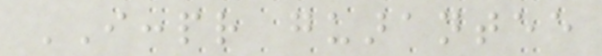ICCPR guarantee
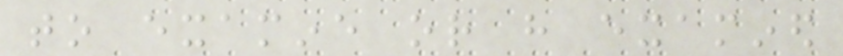to examine or have examined
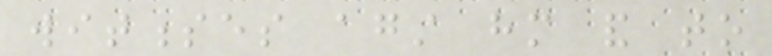witnesses against him and to
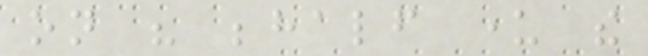on his behalf under the
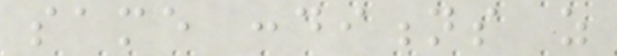same conditions as
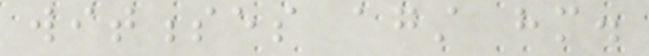witnesses against him.
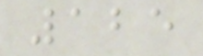125
